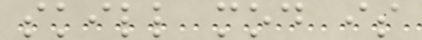skill mod is
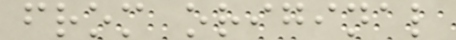from original
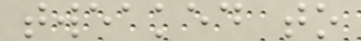tweaked to
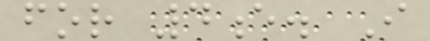for 4e. I
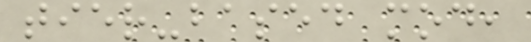tier-based mod,
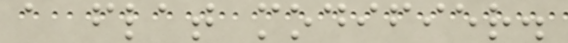a flat modifier.
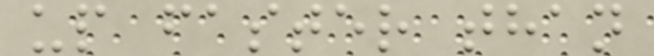up faster than
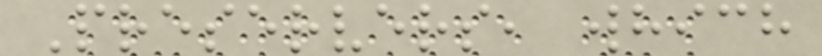Preservers, which
